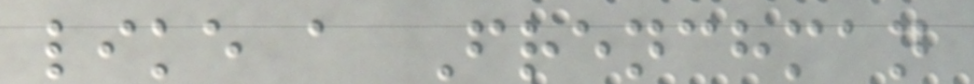like a Frenchman
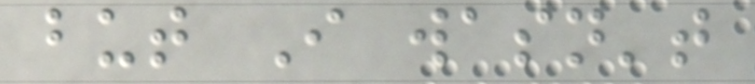but I wasn't
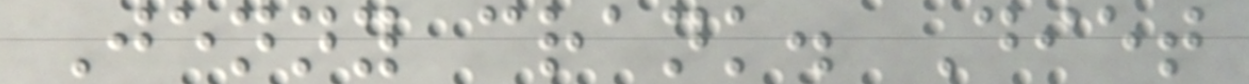Jenny crank. Diet
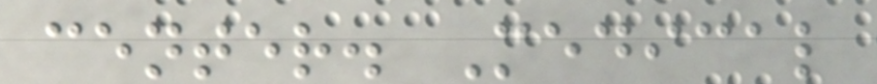center. Medical
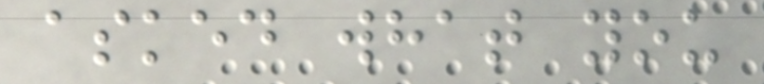asked what you
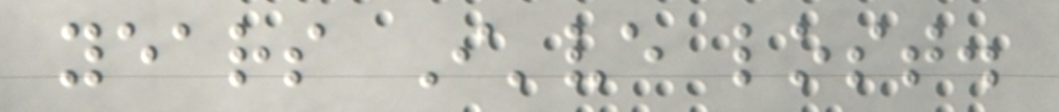years I've lost.
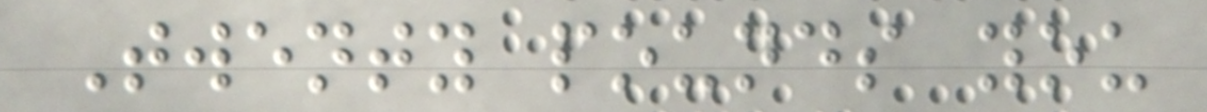Twenty pounds you
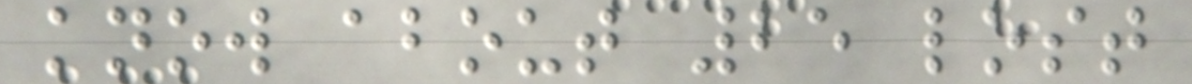know about 25 lost
